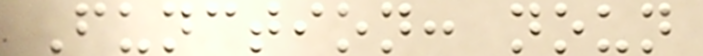Function: noun
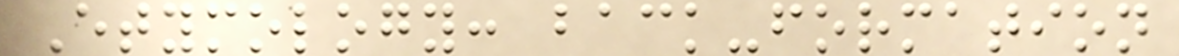Etymology: back-formation
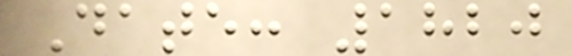Date: 1820
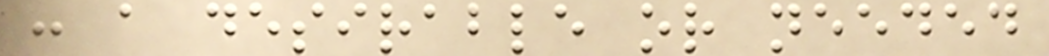: a desirable or needed
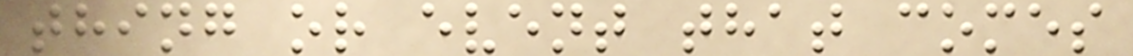thing or event that comes
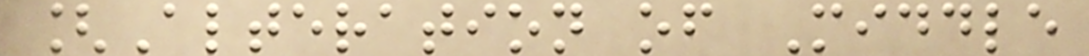[Alteration of Middle
